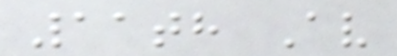11th Av
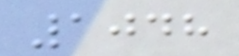1048
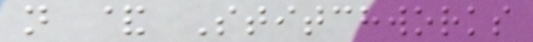n & Stitchworks
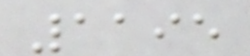1195
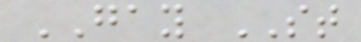GAY ST
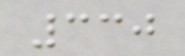330
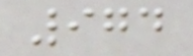974
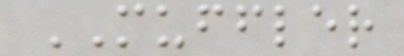MUFFLER
